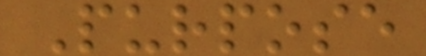Purpose
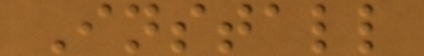Install
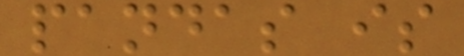pandas is
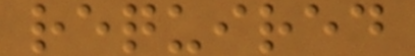required
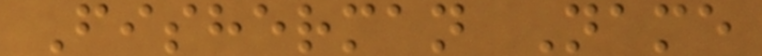Fisherman Name
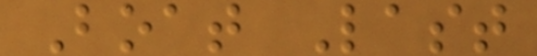Boat Last
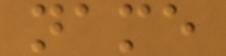name
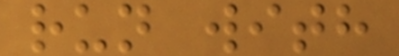run with
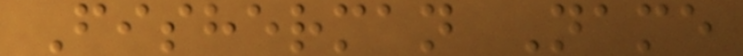Fisherman Name
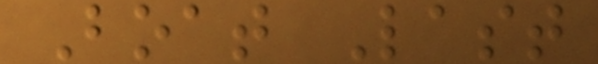Boat Last
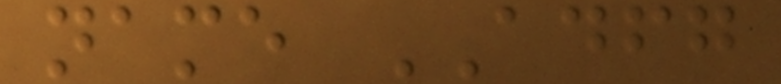name ADFG
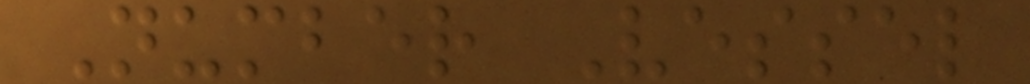Number Vessel
